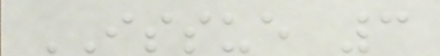ISSUE 3
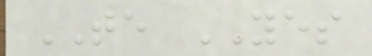TE YES
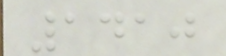1410
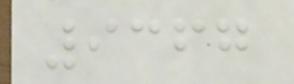9367
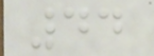44
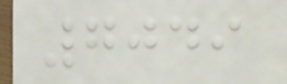7049
